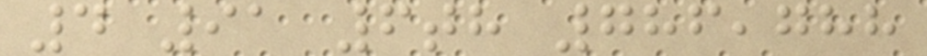4 91 6th 786,788
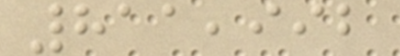811,992
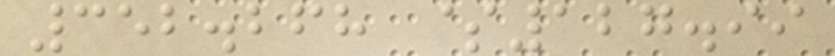352.268 $127.99
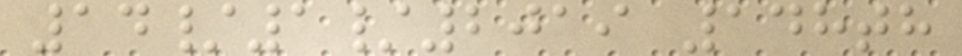14/1/2019 148th
